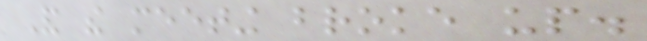And the meeting broke up.
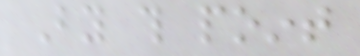By this point
